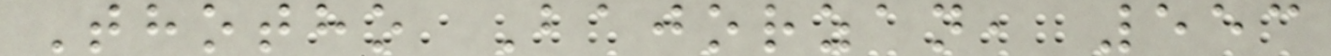Thotho Bajorzan, 553
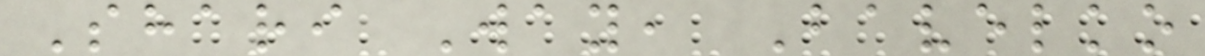Shari Way, Bavelko
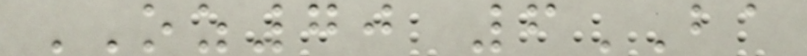OZ70 6BA
